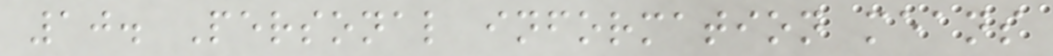10. Personal information means
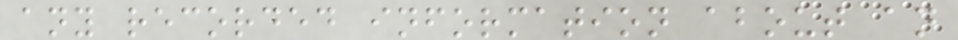any recorded information about an
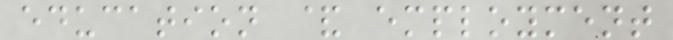education & employment
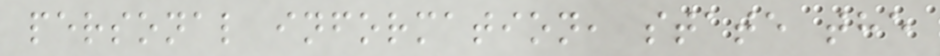personal information, state the
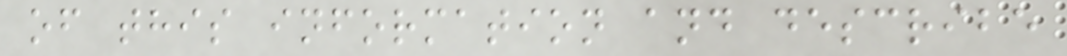of this information and describe
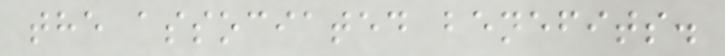the associated benefits.
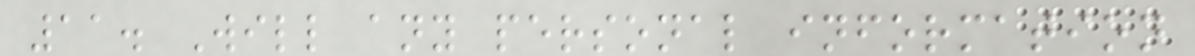11. Will any personal information
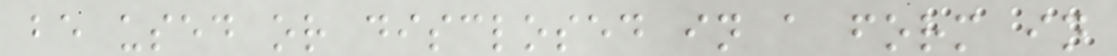be used or disclosed in a form in
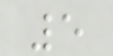5
